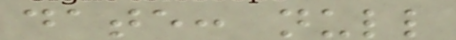date: null
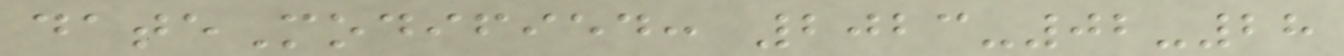dateModified: 2023-02-28
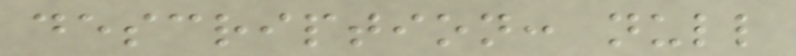description: null
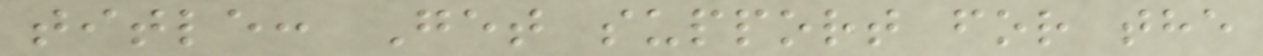title: Get support for the
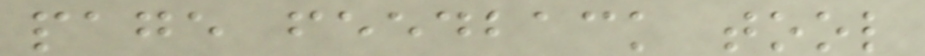page feedback tool
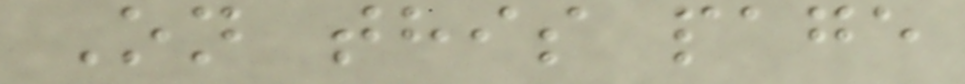On this page
